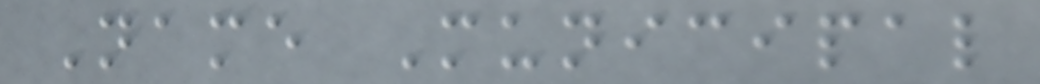Name Municipal
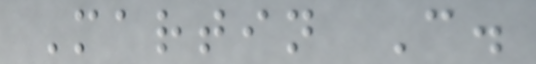Martin C.
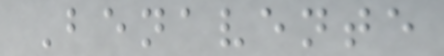Benavente
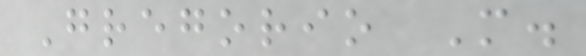Gregorio M.
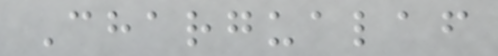Chargualaf
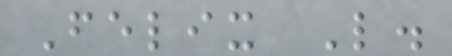Felix L.
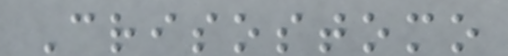Crisostomo
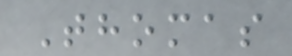Thomas
